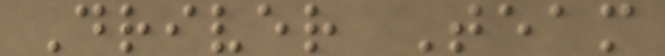Driver Team
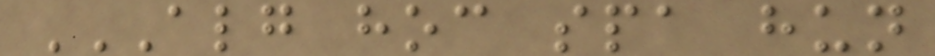ALG HOC SPA HUN
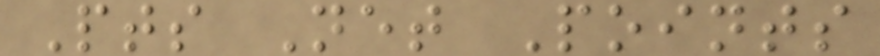Pts Net Points
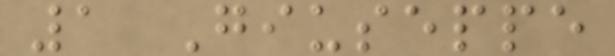1 Giuseppe
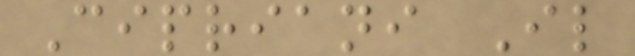Cipriani Il
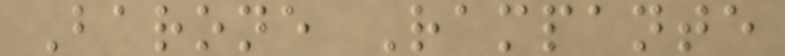Barone Rampante
